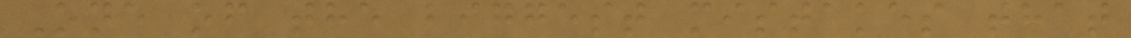One of the biggest mistakes that
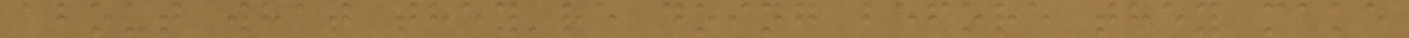about what they're doing before they make
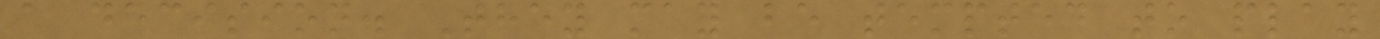a decision. They may be tempted to play
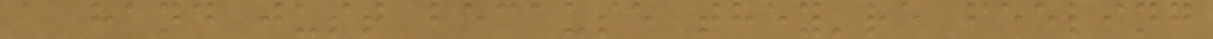a hand just because they're feeling
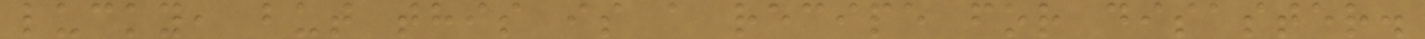lucky, but this is a recipe for disaster.
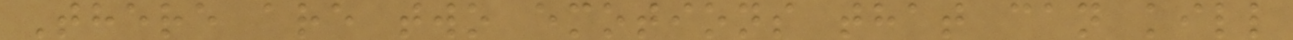There are two emotions that can kill
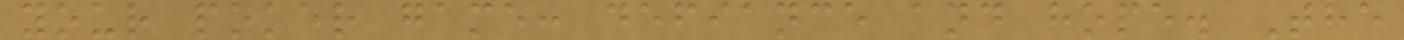your poker game: defiance and hope. The
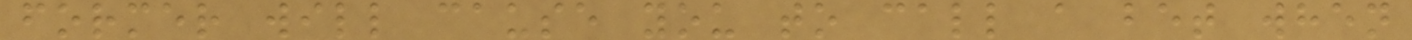former will cause you to call a bet when
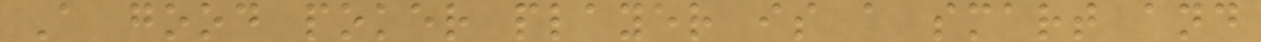A good poker player is a smart and
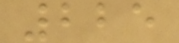225
